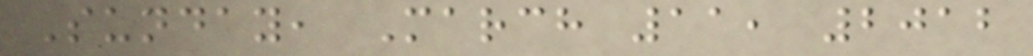Sunday, March 11, 2012
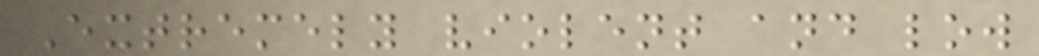Extremely violent and low
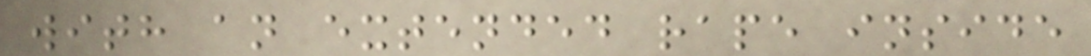with an extended rape inside
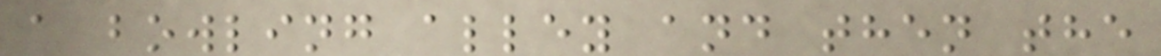a bowling alley and then the
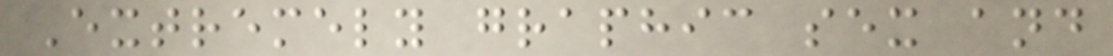Extremely graphic sex and
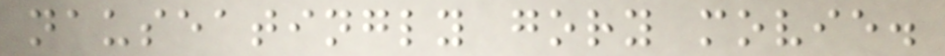nauseatingly gory movie.
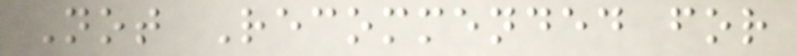Not Recommended for
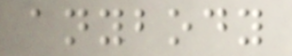anybody
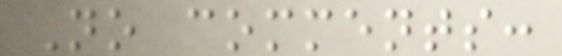No comments:
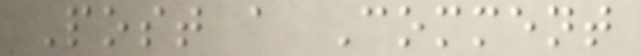Post a Comment
